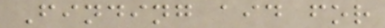Finding aid for
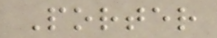Porter
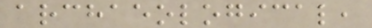archaeological,
